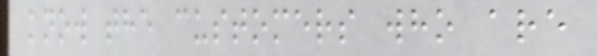know the customers who are
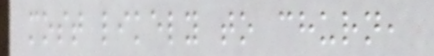most likely to churn,
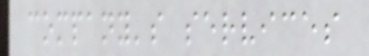company's services
